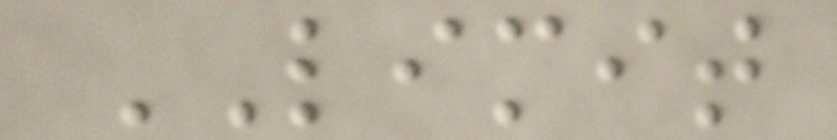LIMIT
